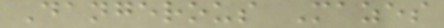Dangerous Mazes
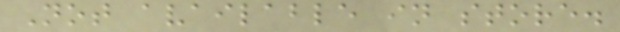Not available in store.
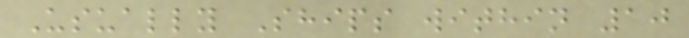Usually Ships within 10
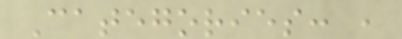Categories: ,
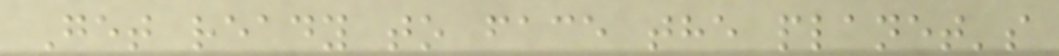Get ready to face the planet's
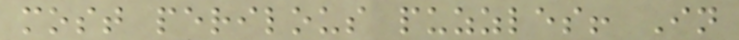most perilous puzzles! In
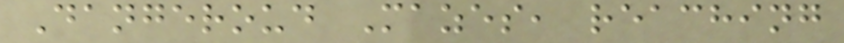Dangeroud Mazes, reaching
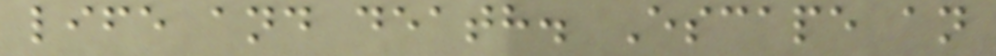life and death. Escape an
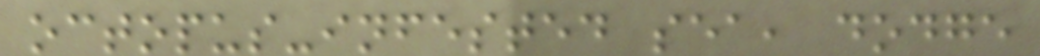octopus-infested sea, dodge
